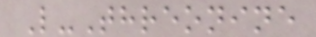L-Threonine
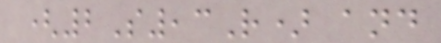(2S,3R) and
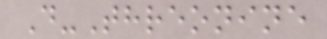D-Threonine
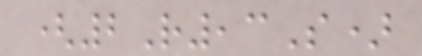(2R,3S)
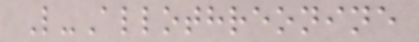L-Allothreonine
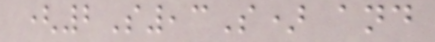(2S,3S) and
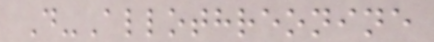D-Allothreonine
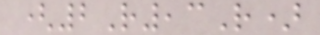(2R,3R)
